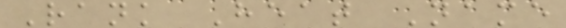Rank Heat Name
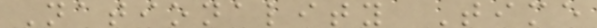Nationality Time
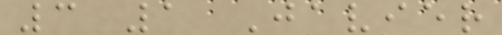3 1 Javier
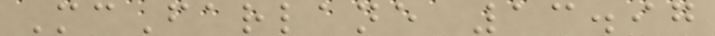McFarlane 13.97
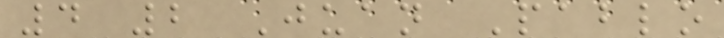4 2 Juan Pablo
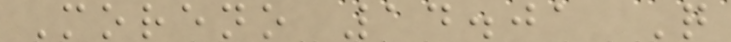Moreno 14.01 Q
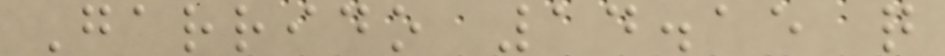Garrido 14.15 q
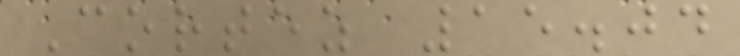Cortez 15.04
